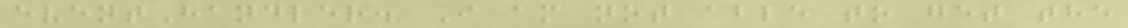eventHandler. I am not able to get the
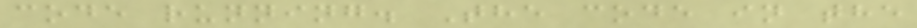code running. The code in the
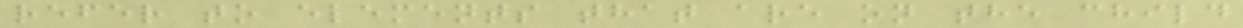refer to elements that are on the child
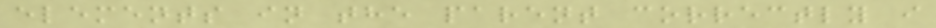elements in the parent correctly i
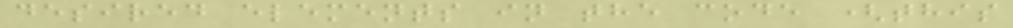desired elements in the code (this
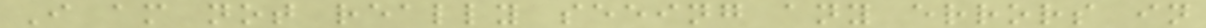I am not really seeing any errors in
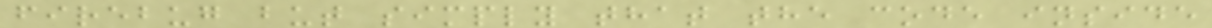firebug but simply that the code inside
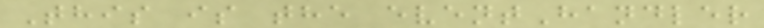This is the eventHandler
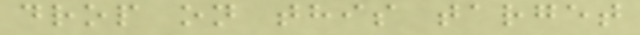drop on this target
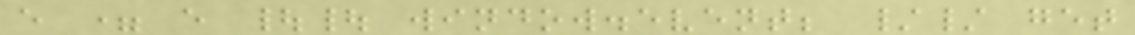e = e || window.event; // get
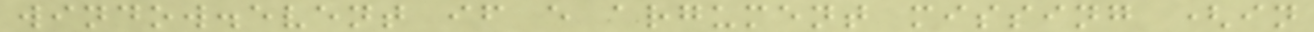window.event if e argument missing (in
